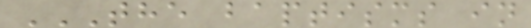THE BAPTISMS IN
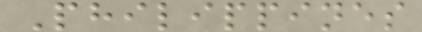Philippines
